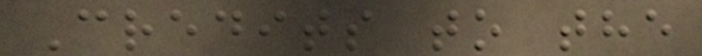Credits to the
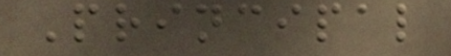Principal
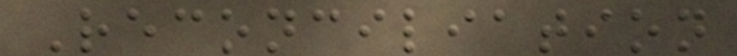Reconciliation
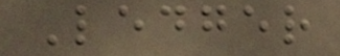Ledger
